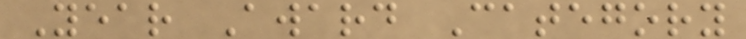Year Award Category
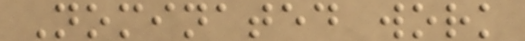Nominated work
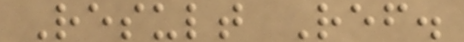Result Ref.
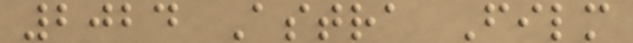2024 Astra Film
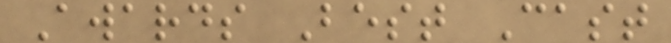Awards Best Cast
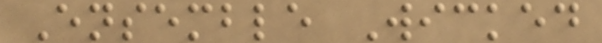Ensemble Wicked
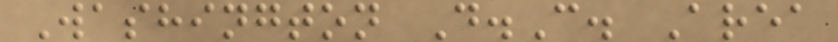Washington D.C. Area
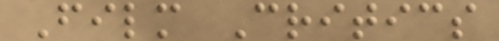Film Critics
